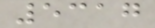5317
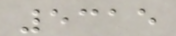5315
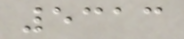5313
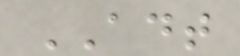ADT
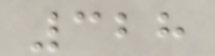328
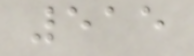515
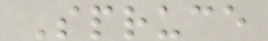Spruce
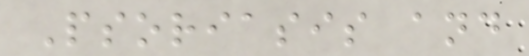Psoriasis and
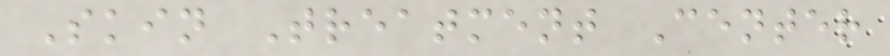Skin Treatment Center
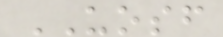UOSF
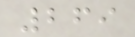269
